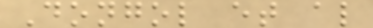Dongol et al
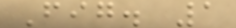Fig. 1
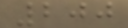200
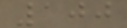100
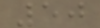50
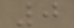0
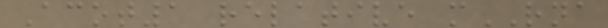Acot1 relative mRNA
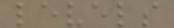levels
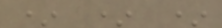* * *
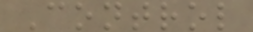Control
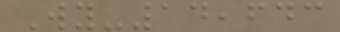Wy-14,643
